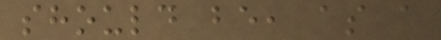should be, as a
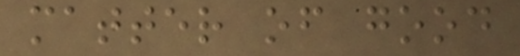matter of good
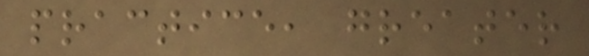practice, greater
